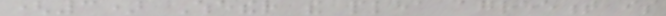(3) Whether the plea agreement is
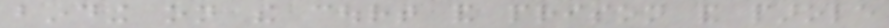binding on the court and prison and parole
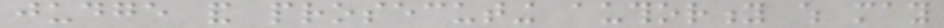judge and prosecuting authority which may
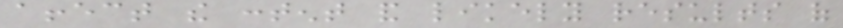affect the content and likely results of
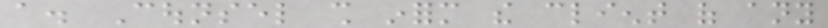a. Counsel shall inform the client of any
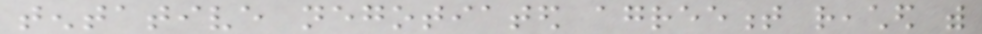tentative negotiated agreement reached with
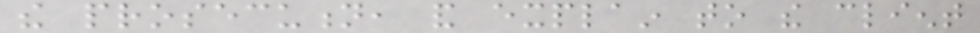the prosecution, and explain to the client
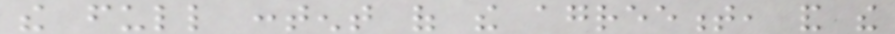the full content of the agreement, and the
